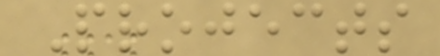Projects
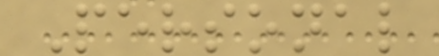Personal
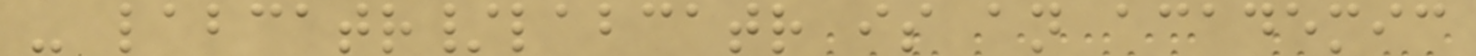- labcatr/labcatr is an academic
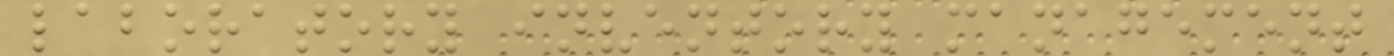laboratory inventory management
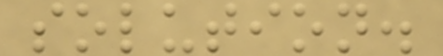solution.
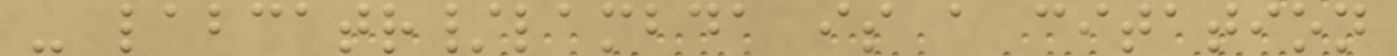- labcatr/lambda is a citation
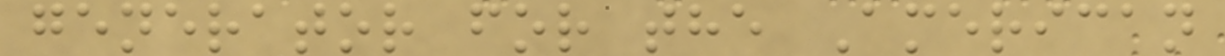generator for the American
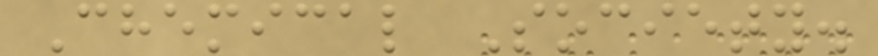Chemical Society.
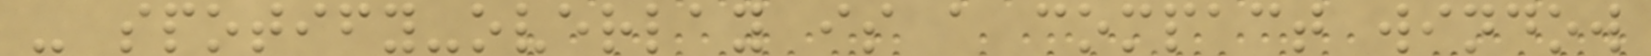- spotify-overlay is a compact window
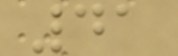41
